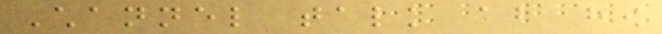Channel talk about how
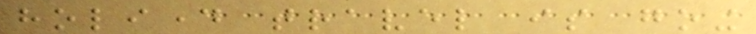holiday travel is going
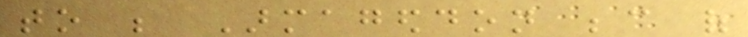to be Armageddon because of
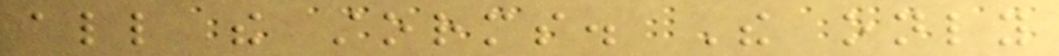all the storms. The only
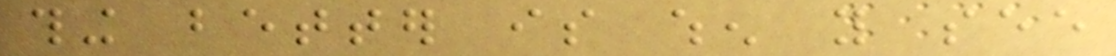thing better is when you see
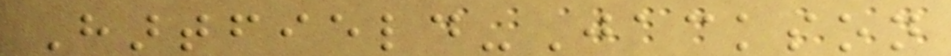Hartfield-Jackson
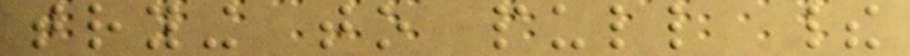trying to pull their
